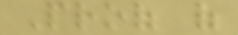Proof of
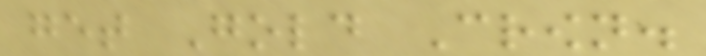get Gold Crown.
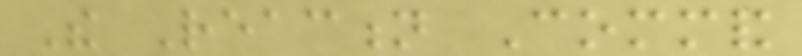The Reaction Command
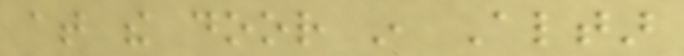at the door in Altar
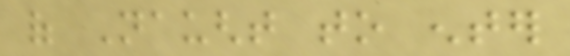of Naught to enter
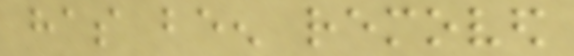has been removed
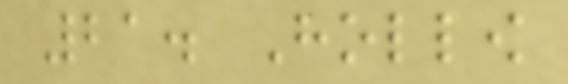21. Hollow
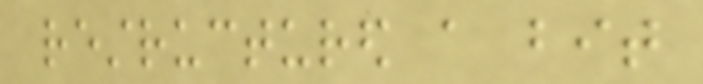restructured a bit
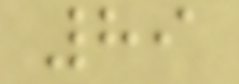89
